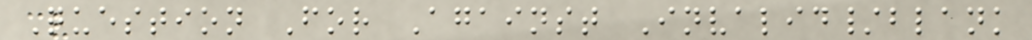Question For Against Invalid/blank
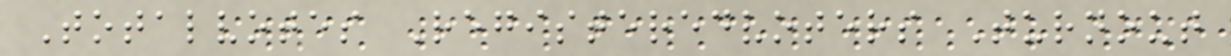Totalvotes Registeredvoters Turnout
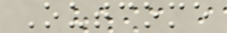Outcome
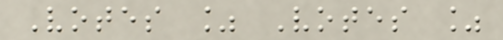Votes % Votes %
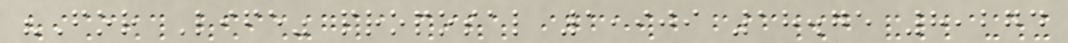"For Life" proposal 1,909 18.75 8,274
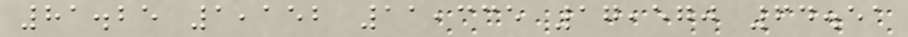81.25 1,152 11,335 17,570 64.51
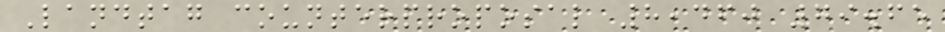Landtag counterproposal 8,460 79.65
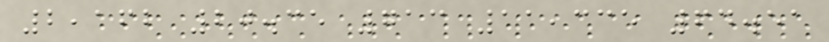2,162 20.35 713 11,335 64.51
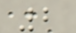2
